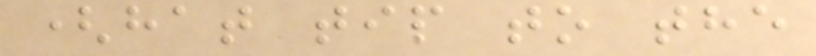(hat tip to the
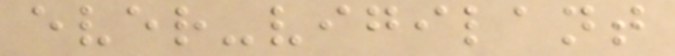ever-vigilant
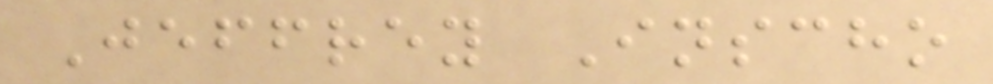Jeffrey Inscho
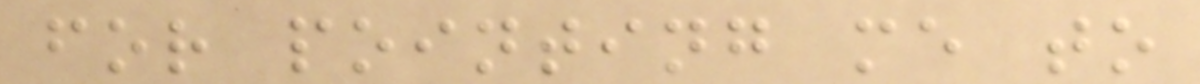for pointing me to
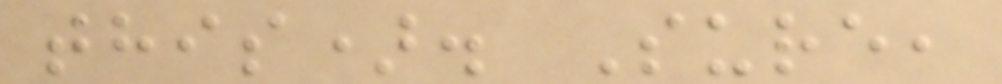this). Sure,
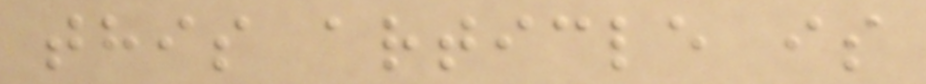this article is
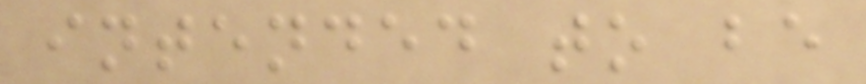intended to be
